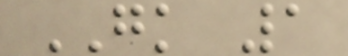GK 1
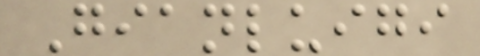Gianluigi
